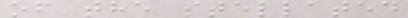of the stellated
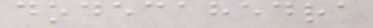dodecahedra
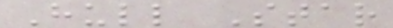Hull Star
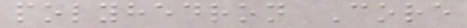polyhedron Core
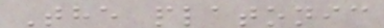The platonic
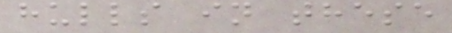hulls in these
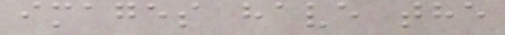images have the
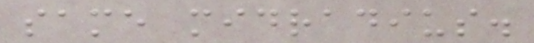same midradius.
